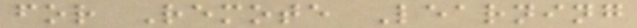for Remote Learning
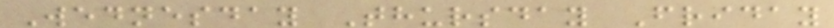Wednesday Thursday Friday
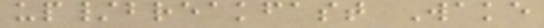up/breakfast Wake
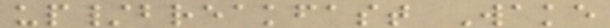up/breakfast Wake
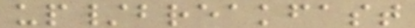up/breakfast
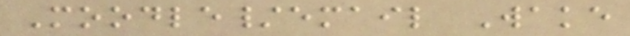Moodle/email Wake
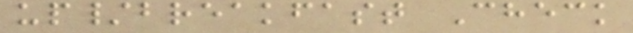up/breakfast Check
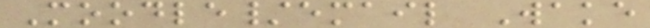Moodle/email Wake
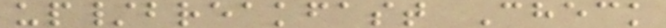up/breakfast Check
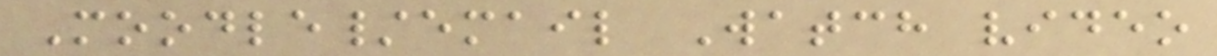Moodle/email Watch video
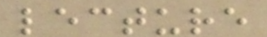lecture
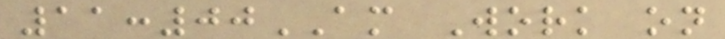11:00AM Work on
